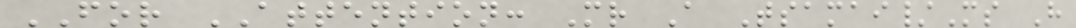FOR ATTENTION: Mr A Tsamai/Ms H
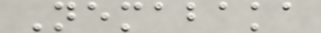Nemabaka
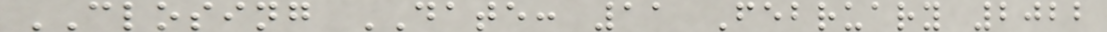CLOSING DATE: 11 February 2022
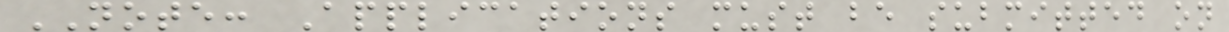NOTE: Applications must be submitted on
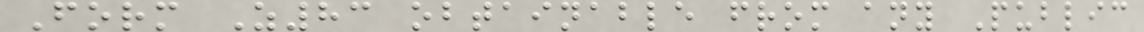Form Z83 obtainable from any Public
